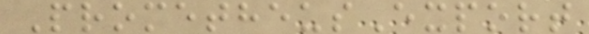PrometheusExport
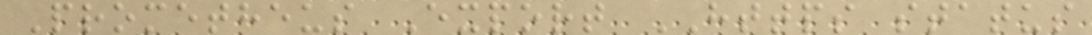Prometheus Export HTTPS status
